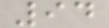94
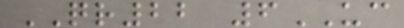QR22 6UC
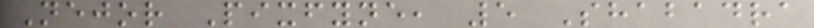Nejor Pixfyne, 5 Shabadra
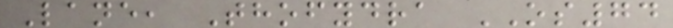Lane, Thofydra OS74
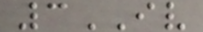3IV
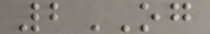2OG
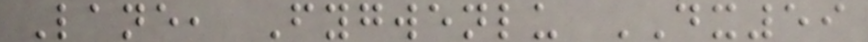Lane, Fygwenlu DX59
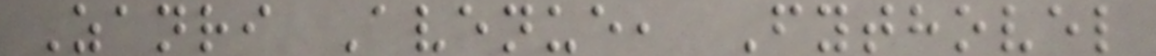Zanri Avenue, Fythovel
